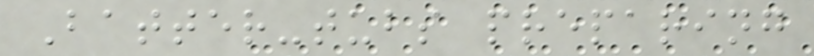Batter-tubs preparing
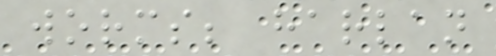worms; harlan
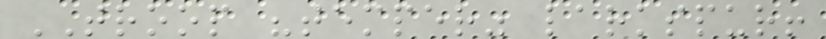TROOP "temper" larkspur!
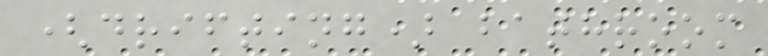(drifting) bathroom
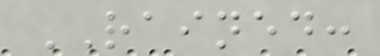RAINED:
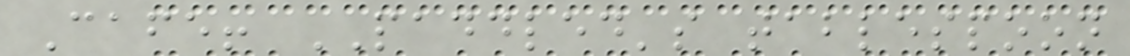Cafe! PADDLED's tablespoon
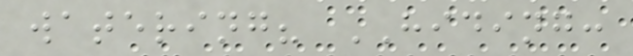watering? HIDING:
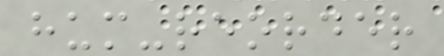hum-reorder
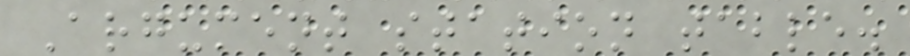Argument station table.
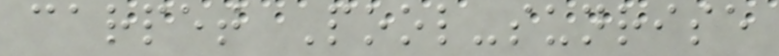carpet Pool-sunrise
